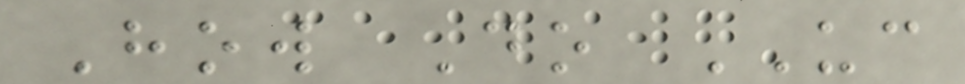How Do UC
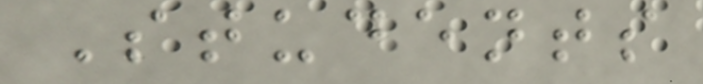Students
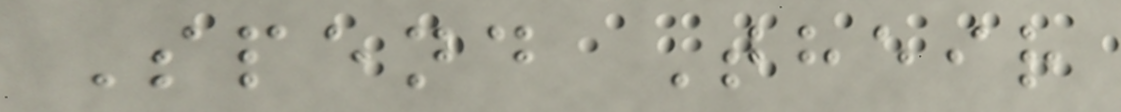Spend Their
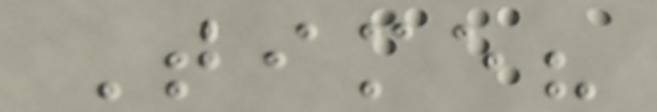Time?
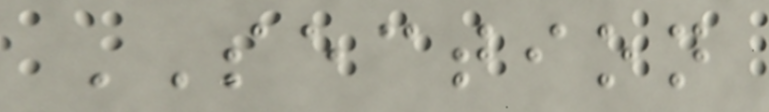SECTION
